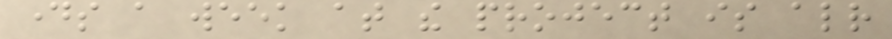days a week at the project is already
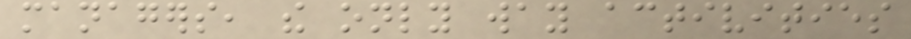managers, the only way activities
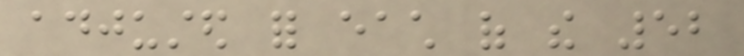adjusted for each of the 52
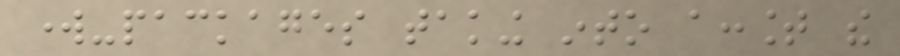work-packages taking into account the
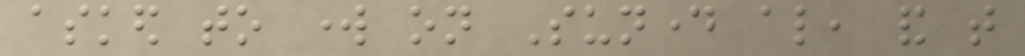asked to work on Sunday also, and that
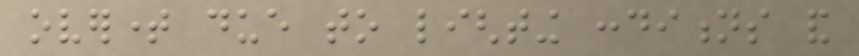overtime due to lighting conditions and
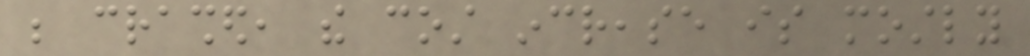be crashed, the cost increase is mostly
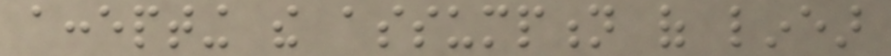accepting the assumption of linear
